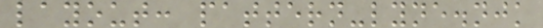layout: pattern-lyne.njk
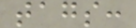tags:
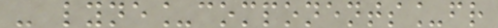- lyne_components_fr
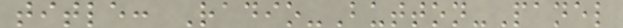title: Radio-Button-Panel
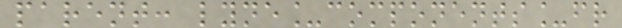parent: lyne_components_fr
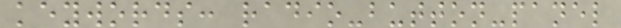keywords: radio-button-panel
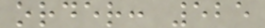order: 525
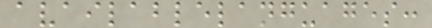availablelanguages:
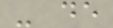- de
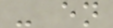- en
